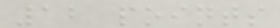12 points
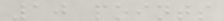10 points
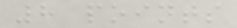8 points
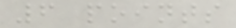6 points
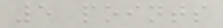5 points
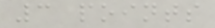3 points
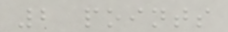2 points
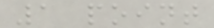1 point
